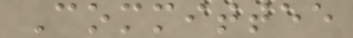Committee
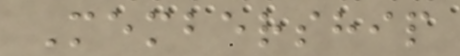Membership
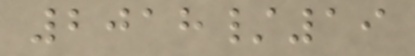2018/19
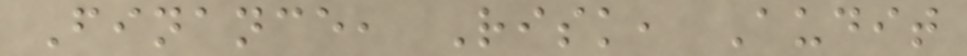Finance, Risk, Audit
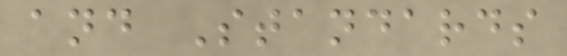and Standards
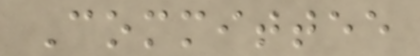Committee
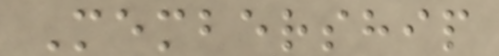Membership
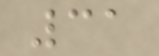31
